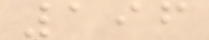196
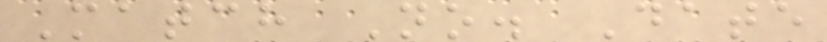Match No. Date
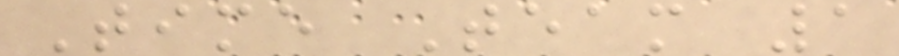Time Team 1
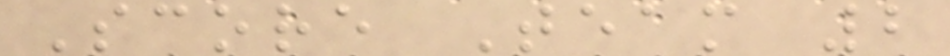Score Team 2
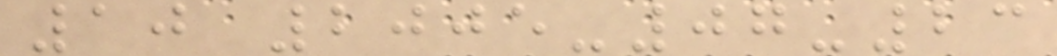10 2005-07-23
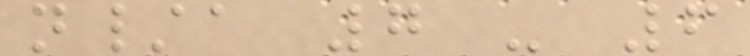n/a 7 - 6
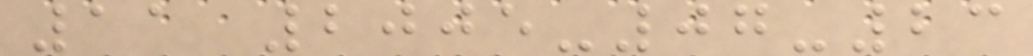11 2005-07-23
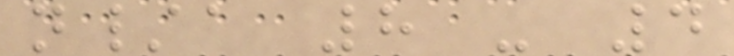n/a 8 - 4
